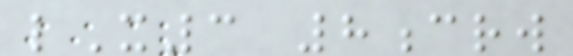lX3 8crw
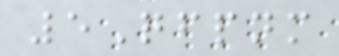5Qfpnm
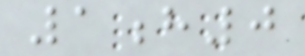1h0
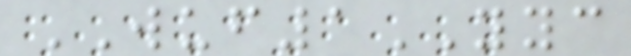WUF1YYC
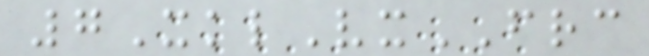7XklVxFRC
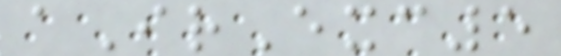aIrExc5
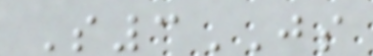S3JS
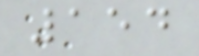154
